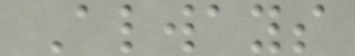Always
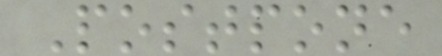Postpone
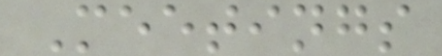Meetings
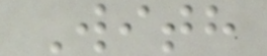With
